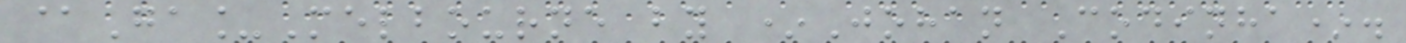@Ga_Melbourne by *Johan Codinha*.
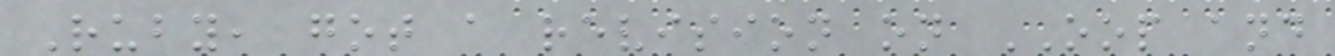Ruby, got a revision on OOP and
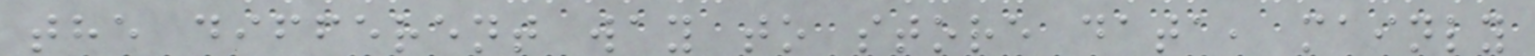the different way to store data, mainly
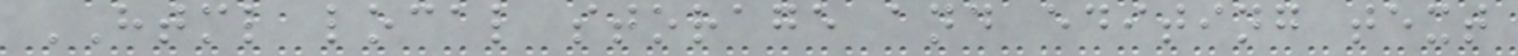HTML local storage and editing text
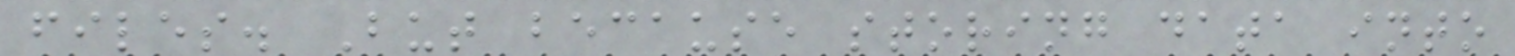files. But because storing data into
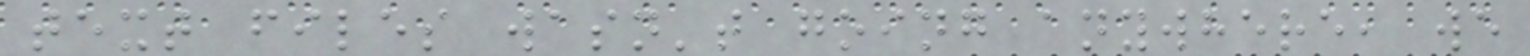text files wasn't going anywhere, we
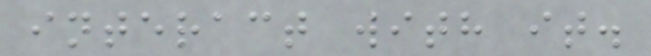interact with it.
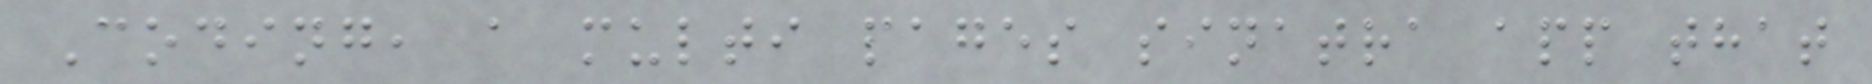Coding, a multi pages sinatra app that
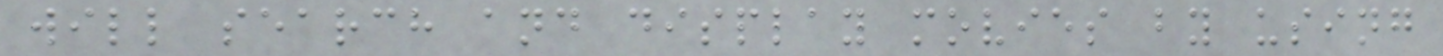will search and display movies by using
